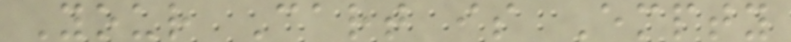Your Cart is Empty
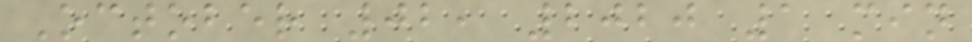October 02, 2020 1 min
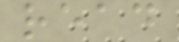read
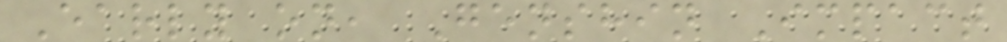Early on, Genshin Impact
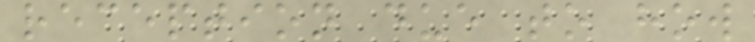reception due to how
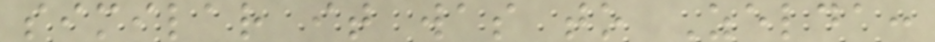similar it was to Zelda:
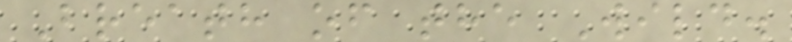Breath of the Wild.
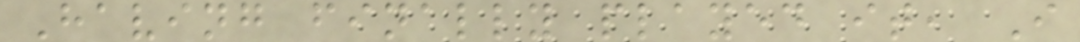Having finally played it, I
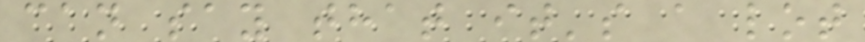can say that it's a lot
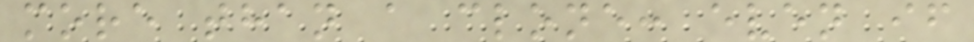more than a clone: even if
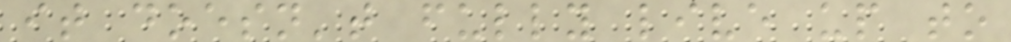it doesn't fully live up to
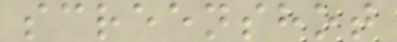screenshot
